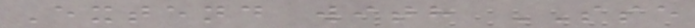Extend with SSE
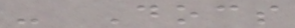- Docs
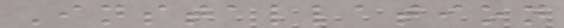Installation
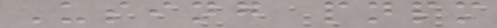Using pnpm
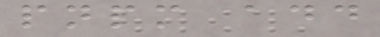pnpm add
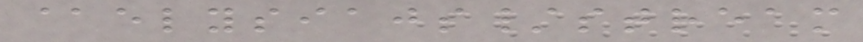@elysiajs/stream
